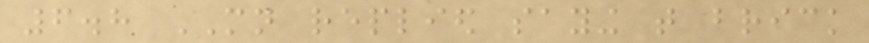6.8 MN replied saying that brick
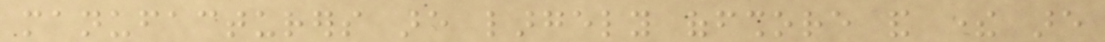manufacturers are largely offshore and there are
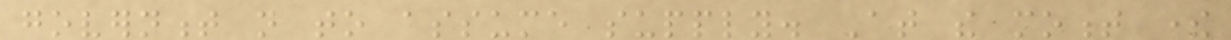government not to assume supply. At the moment there
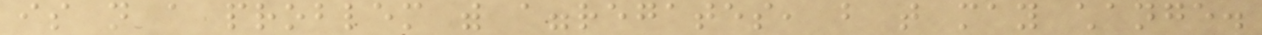is not a problem with aggregates, but that may change.
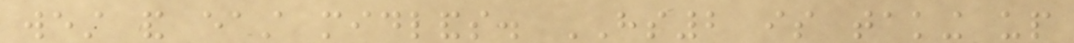west and east midlands. HS2 is taking up
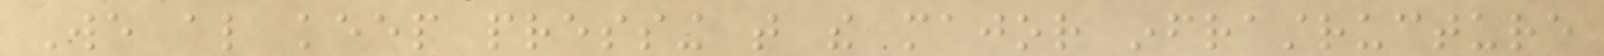We also keep pressing that the major infrastructure
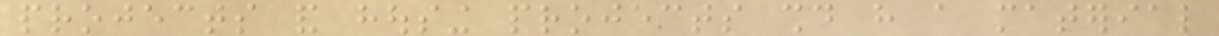projects and housing projects should have a material
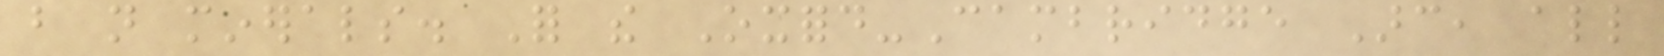but not minerals. For the Oxford-Cambridge Arc, all
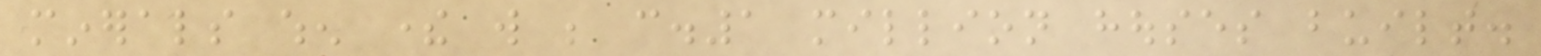minerals when there will be c.1 million houses built.
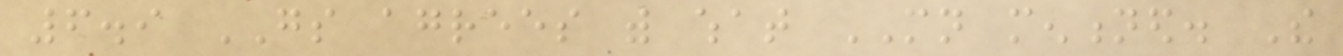6.9 GS agrees with what MN mentioned. The
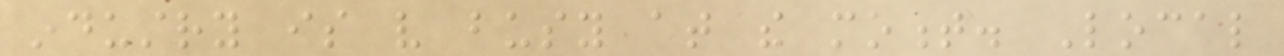industry is very busy at the moment. Local
